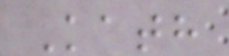Kath
